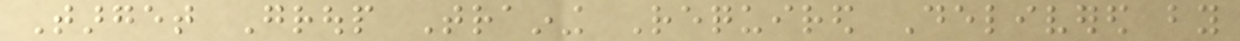Target Group Training Required Delivered by
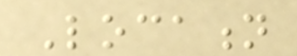Location
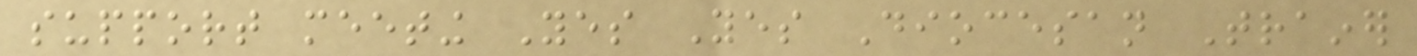support meeting Yes Yes Diocesan Trainer
